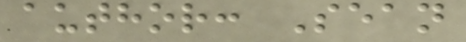author: Sean
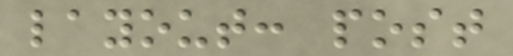layout: post
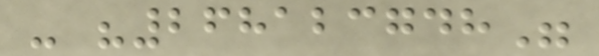- "268123748"
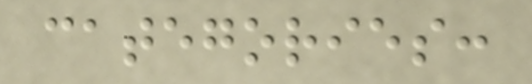categories:
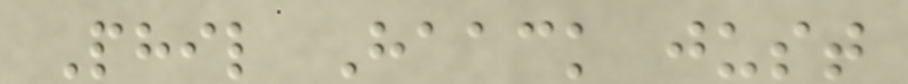Phil Haack just
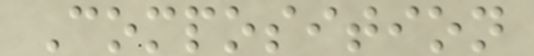Composition
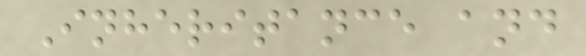Inheritance and
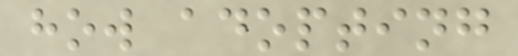how adopting
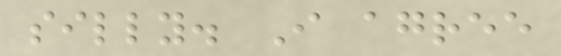silly. I agree
